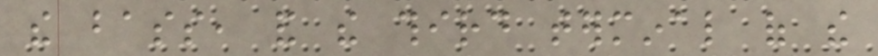the bass, and the third terminal of the
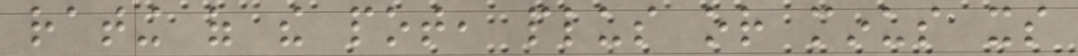rating of the pot, plus or minus its
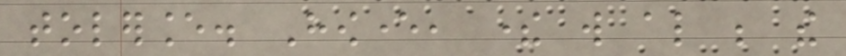tolerance. However, there will also be the
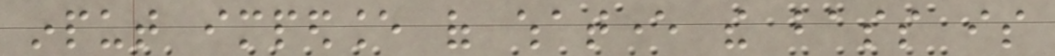input impedance of whatever the bass is
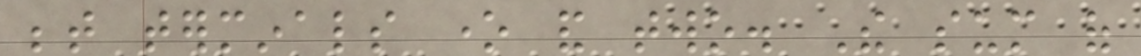between terminals one and two. The sum of
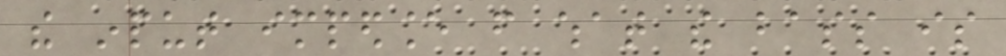the input impedance from what the bass is
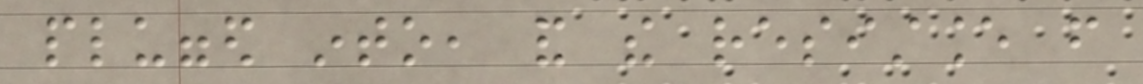plugged into, and the resistance from
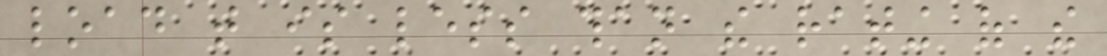load that is less than the rating of the
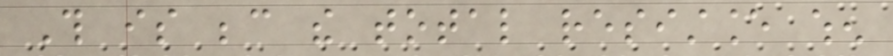This is because the total resistance when
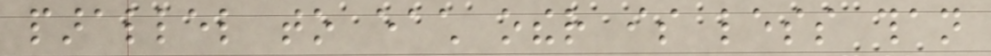parallel to each other is less than
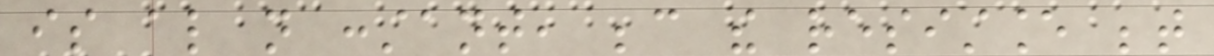is also not constant, because the resistance between
